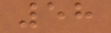58
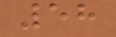58
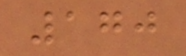170
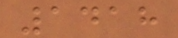1418
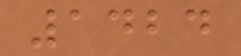1424
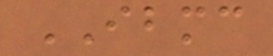IBMC
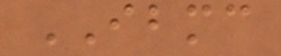IBMC
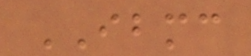IBMC
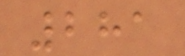281
